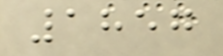1857
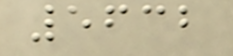5632
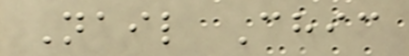Nail Chic
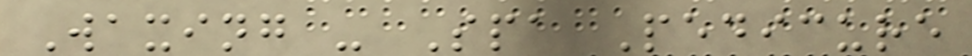Waxing - Spa Pedicure
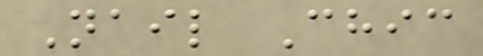Nail Chic
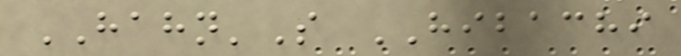HAHN'S HIBACHI
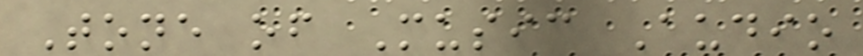Tone of Music Audio
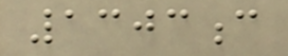1303c
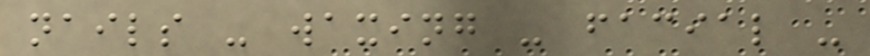nails - waxing - facial -
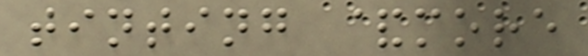tinting &more
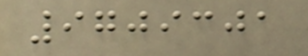9709301
